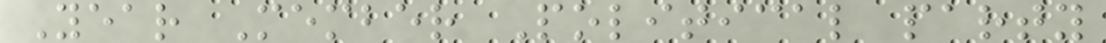Year Member Political party
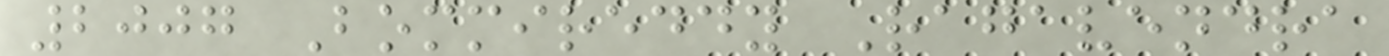2007 Bommireddy Ragavendra
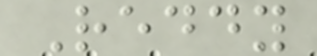Reddy
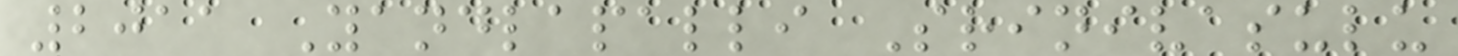2011 Yandlapalli Srinivasulu
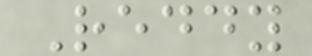Reddy
